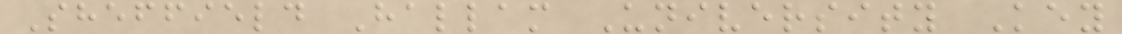Sheffield Hallam University Key
